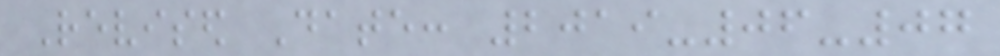Revised Date: 2019-06-07
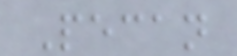Pecan
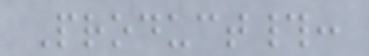Product#:
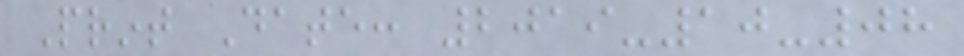Print Date: 2019-10-08
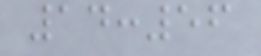14:56
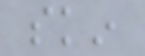skin
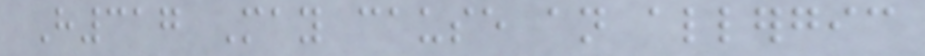H317 May cause an allergic
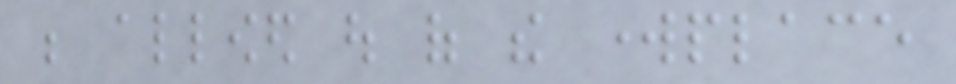be allowed out of the workplace
